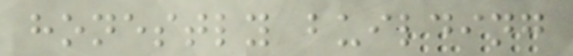honestly building
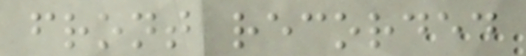front recorded
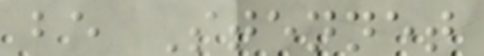be Stennet
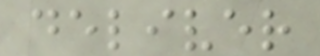deliver
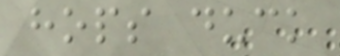hops duck
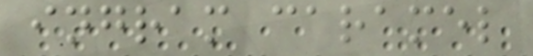ingram caramel
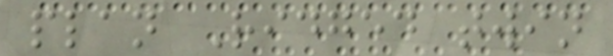plan Ridged twin
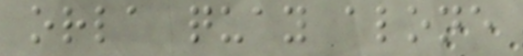orla quay alone
